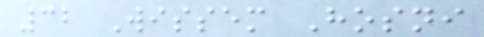32 Wissem Hosni
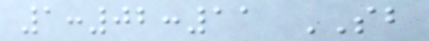1:02:11 SB
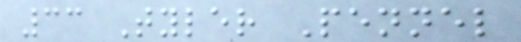33 Tyler Pennel
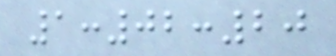1:02:20
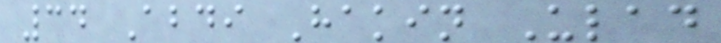34 Abdi Hakin Ulad
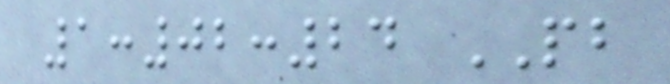1:02:24 PB
